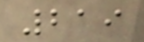219
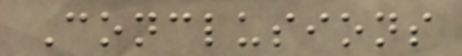Conclusions
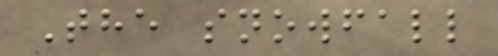The snowfall
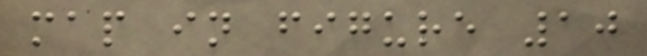map in figure 10
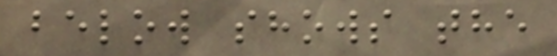below shows the
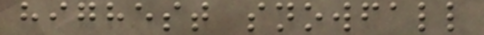highest snowfall
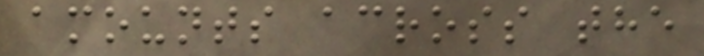amounts across the
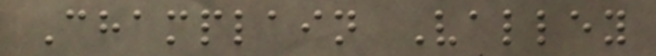Champlain Valley
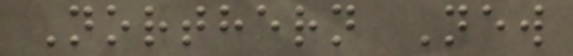Northern New
